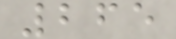265
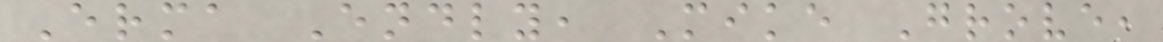Erma Endly, Mike Grove,
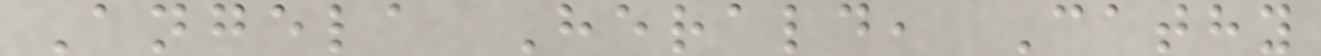Angela Herald, Cathy
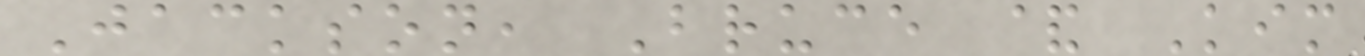Jackson, Bruce & Kim
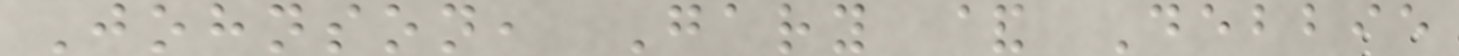Johnson, Gary & Debbie
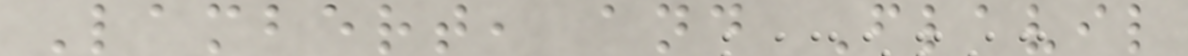Lambert, and Flavil
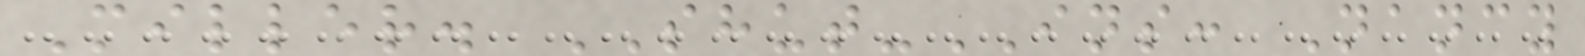Miller. SHUT-INS: Nancy
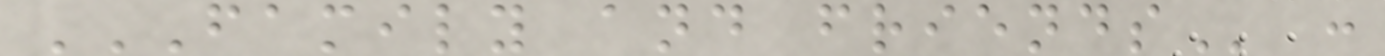FAMILY AND FRIENDS :
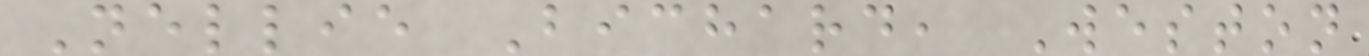Nellie Bichard, Weston
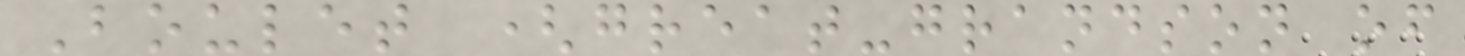Boulet (great-grandson of
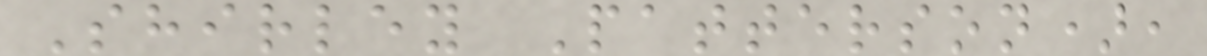Shirley Patterson),
